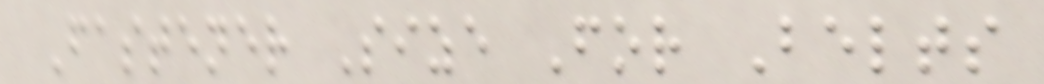Fastener Size For Belts
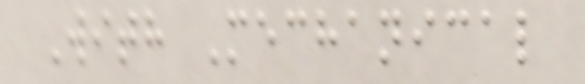With Mechanical
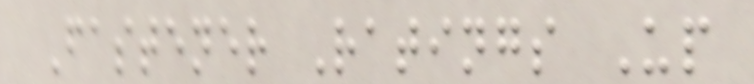Fastener Ratings Up
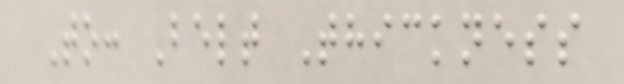To: Belt Thickness
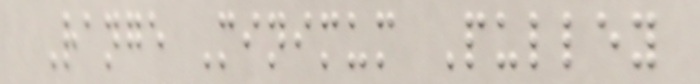Range Minimum Pulley
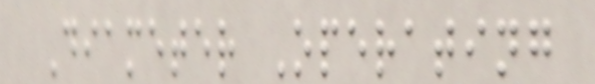Diameter Operating
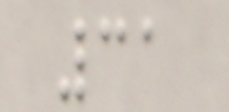31
